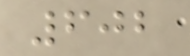602
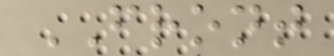FRONT
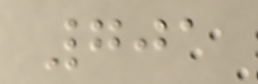701
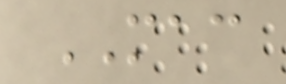MAC
